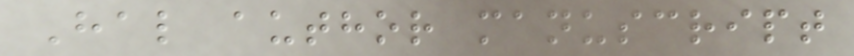Hal author manuscript
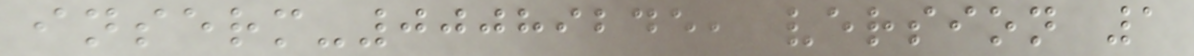inserm-00089245, version 1
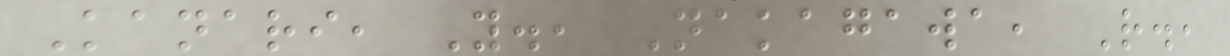Kanari, Y., Nakagawa, R.,
